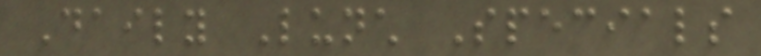Daily Lunch Specials
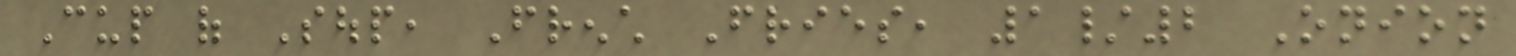Cup of Soup, French Fries, 1/2 Onion
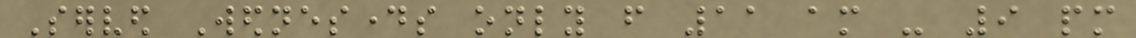Served Wednesdays only from 11 am - 9 pm
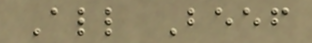All Beef
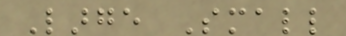Large Small
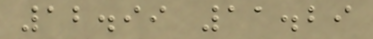12.99 11.29
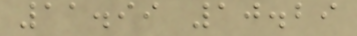11.99 10.29
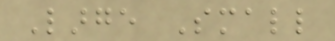Large Small
